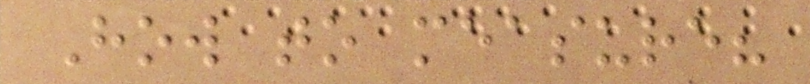How to measure?
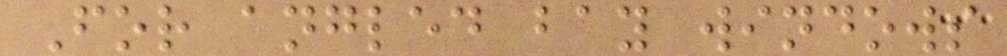For angled bay windows
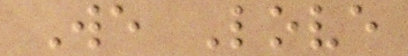We Love
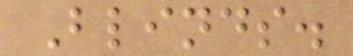Blinds.
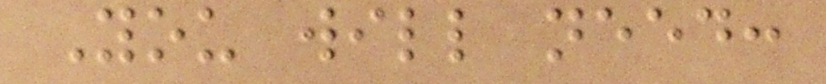You will need:
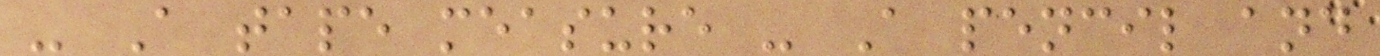- A tape measure - A pencil and
